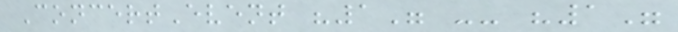ConcertEvent "1" -- "1"
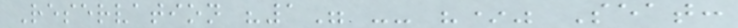Reservation "1" -- "*" Seat:
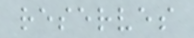reserves
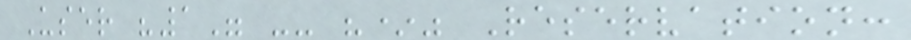User "1" -- "*" Reservation:
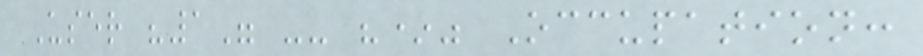User "1" -- "*" Occupation:
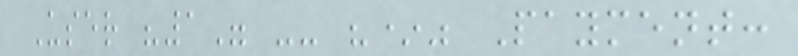User "1" -- "*" Payment:
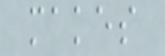makes
